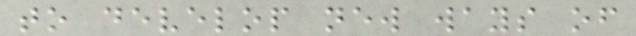to develop new ways of
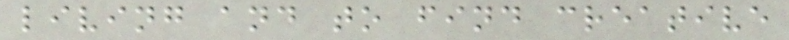living and to find creative
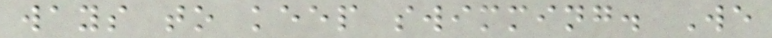ways to keep swimming. We
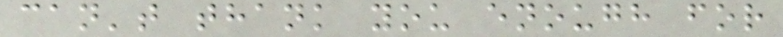can't thank you enough for
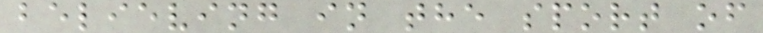believing in the sport of
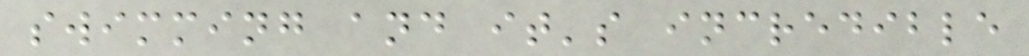swimming and it's incredible
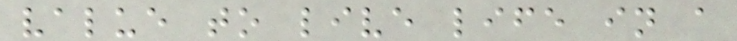value to live life in a
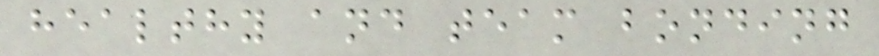healthy and team bonding
